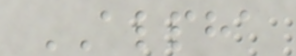ALPHA
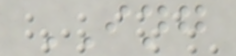ING
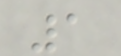1
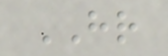HR
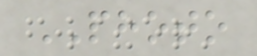PHOTO
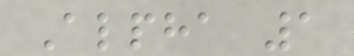Alpha 1
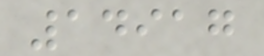14917
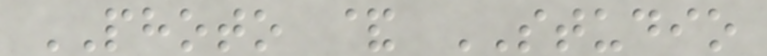PHOTO & STUDIO
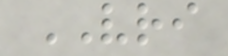VRI
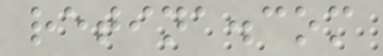retina.com
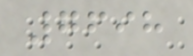7698
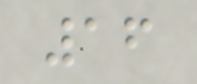16
